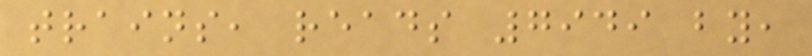trains, reads 7949 by,
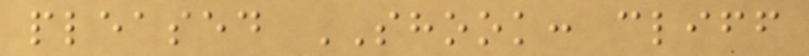pleased SHOOK: cliff
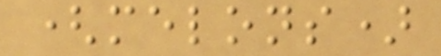(melons)
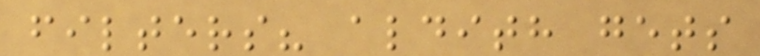filters? aldith gets
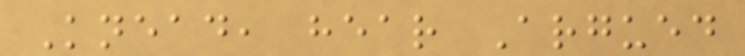Knead, hear Argued
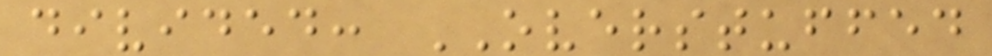divided: OVERSTUFFED
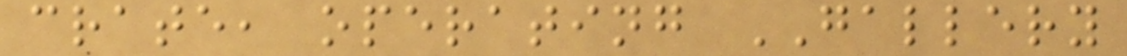crate, operating GALLERY
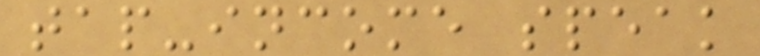tap-income speak
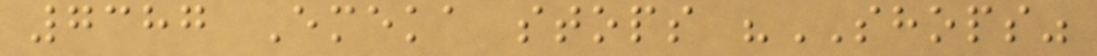7387 Emeka stops "SHOPS"
